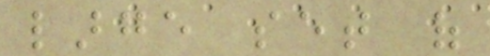large set of
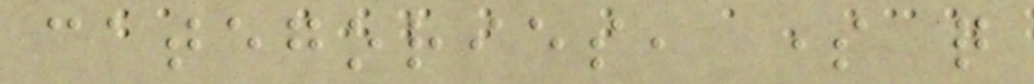categories, some quite
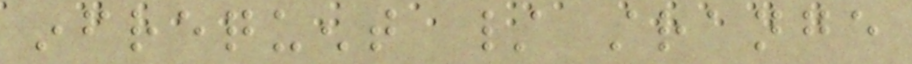infrequent / strange
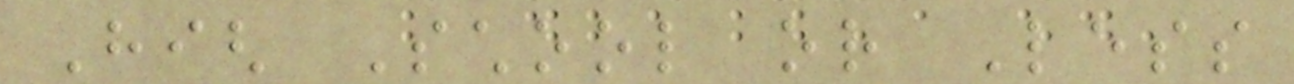High School or Less
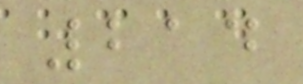214
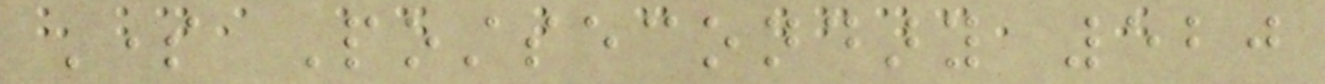Some Postsecondary 520
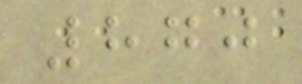870
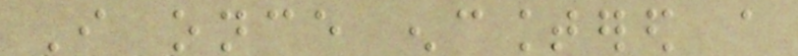I once encountered a
